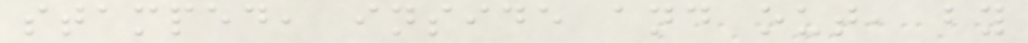stamped, inside and out, by
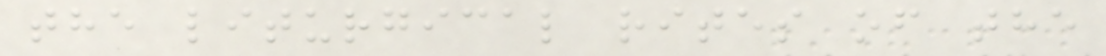the liturgical rites of the
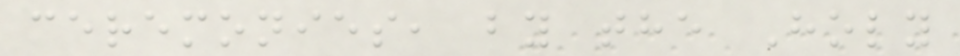ceremonies, by the Holy
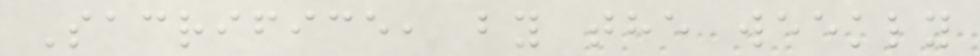Sacrifice, by the weekly
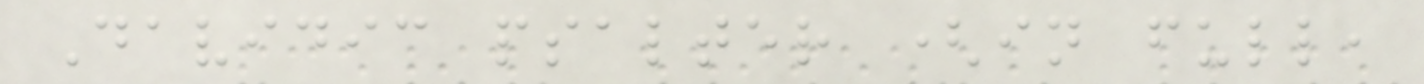Davidic psalter (in full,
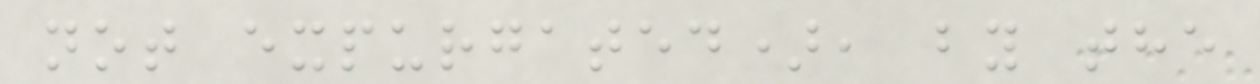not expurgated), by the
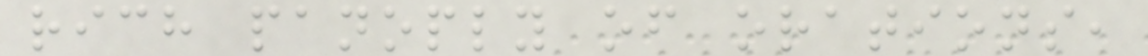rich panoply of orations,
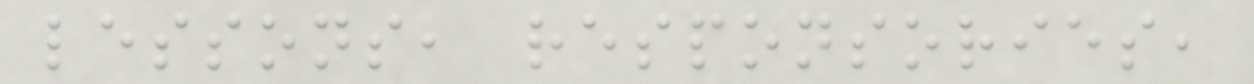lessons, responsories,
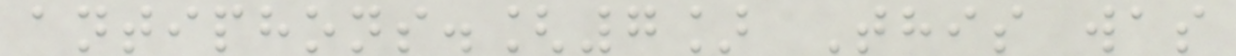antiphons.[7] This was
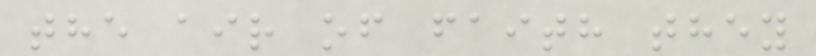the air of faith they
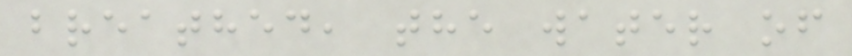breathed, the water of
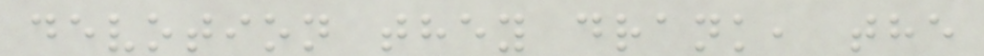devotion they drank, the
